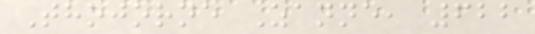Thojorne Zanne, 622
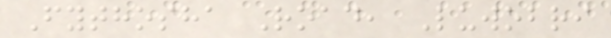Fythosha Road, Luwobri
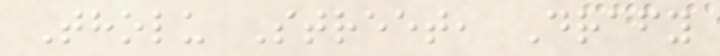Tholu Street, Drafy
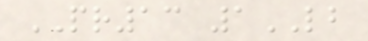PR13 1LB
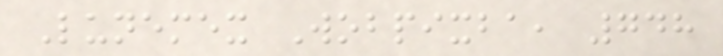Lunemex Wobpixba, 748
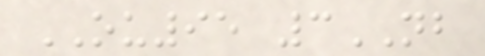OU95 3NB
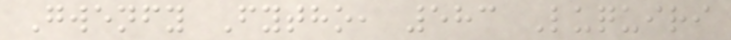Gwenfy Fytho, 583 Luquiri
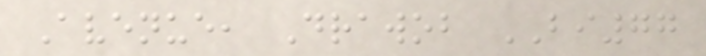Avenue, Drawob BI77
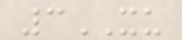3XU
